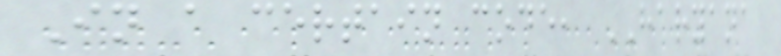In a certain code, HARYANA
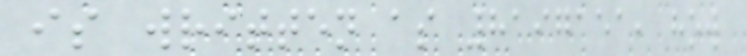is written as 8197151, how
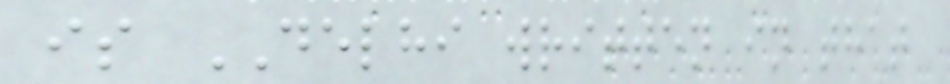is DELHI written in that
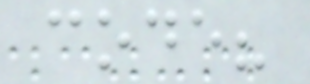code?
